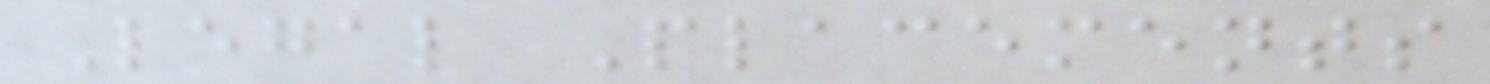Legal Placements
